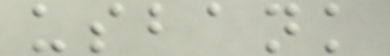usbank
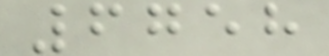6758
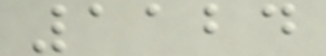1124
